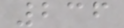236
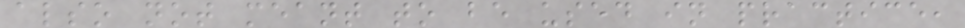also not meant to be used in practice,
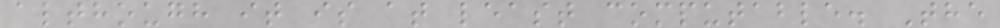although it is at least computable. The
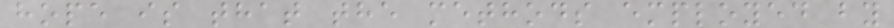hope is that the methods employed by
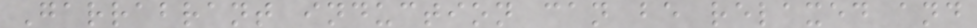Garrabrant induction can be relaxed and
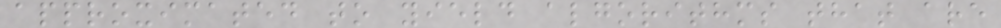approximated to yield algorithms that are
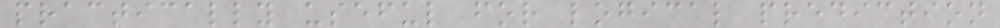practically useful for logical prediction
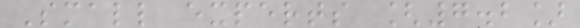Small experts [7.2]
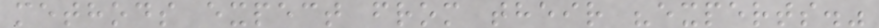methods expect from their "experts."
